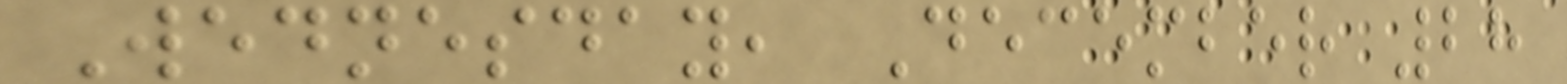Wednesday, December 28
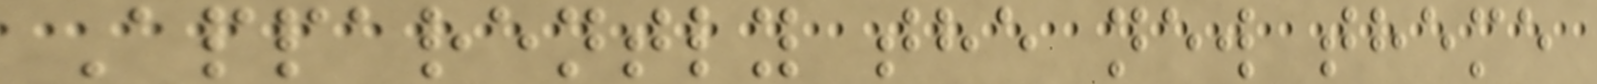Apparently the new theme
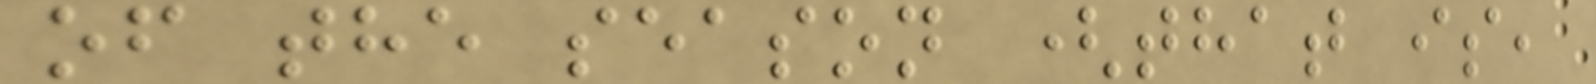of the season (that is,
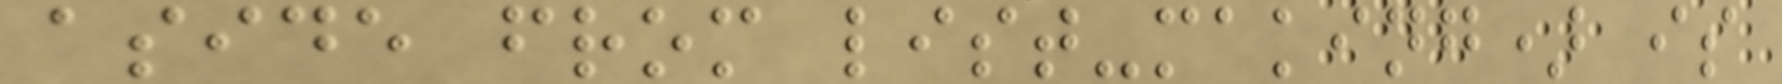aside from list-making) is
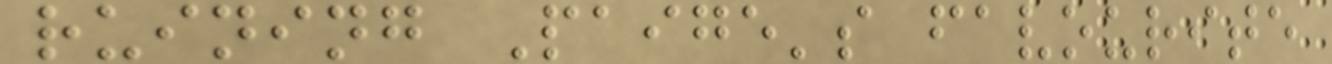ruining Paige's favourite
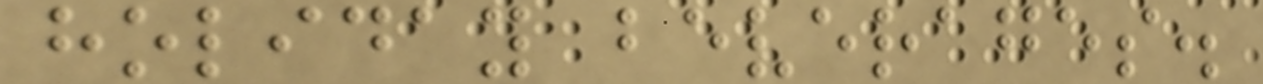holiday beverages.
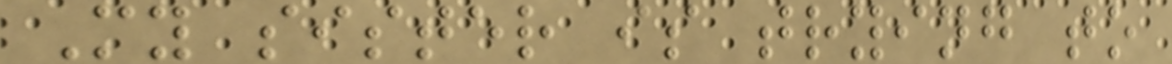My sister is trying to
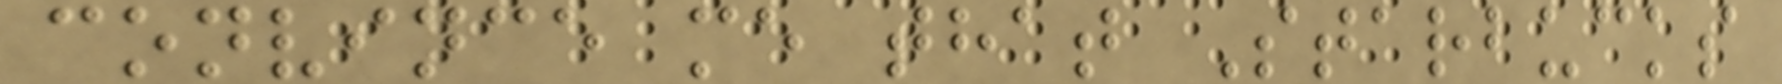convince me that Starbucks
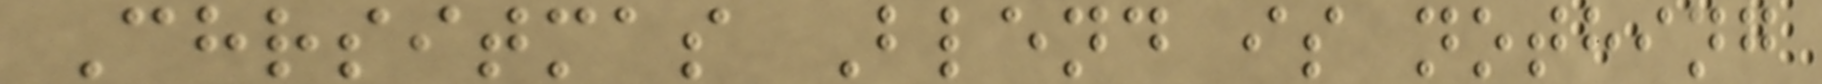Chrsitmas Blend is nothing
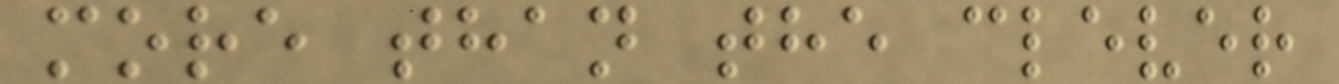more than the clever
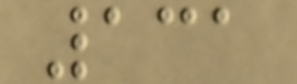131
